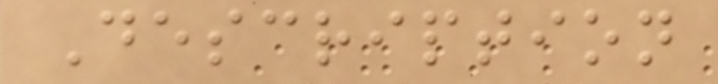Description
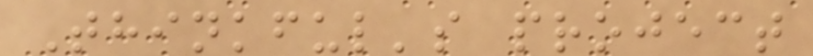Thinkful's project
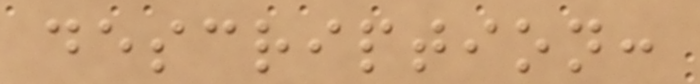description:
